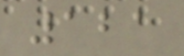121
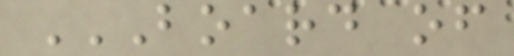BOARD OF
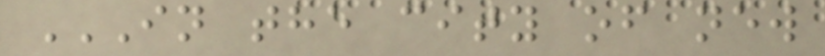IN THE CITY OF NEW
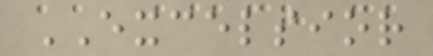EXCELSIOR
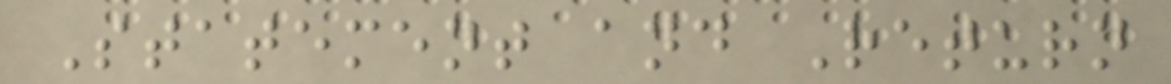Statement and Return
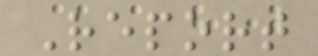Report
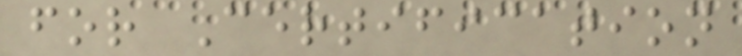for Certification
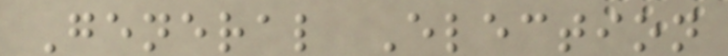General Election
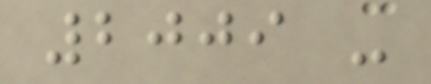2009 -
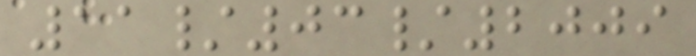11/03/2009
